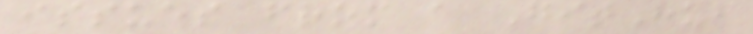issues from a GitHub
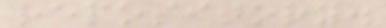repository.
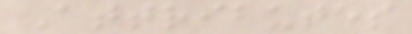Attributes
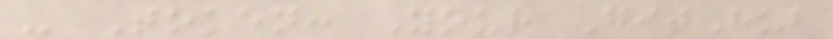- Token: Your GitHub
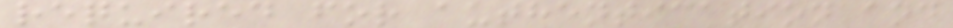required for authentication and
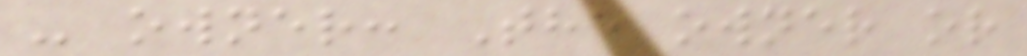- owner: The owner or
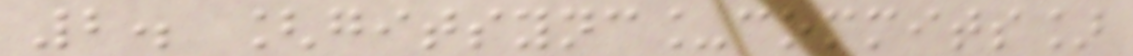2. [gitsync_commits]
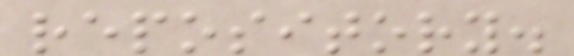repository.
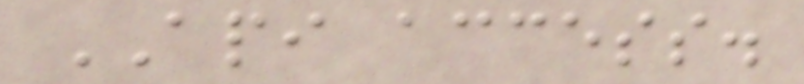API access.
